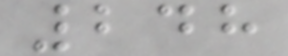248
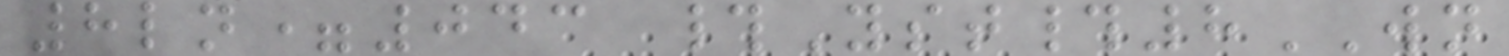8ln=043 #Yst#8WN
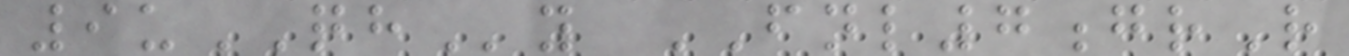9uQHy FNL7grR
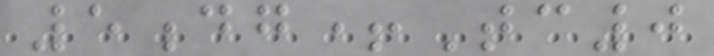5dg+Tc0
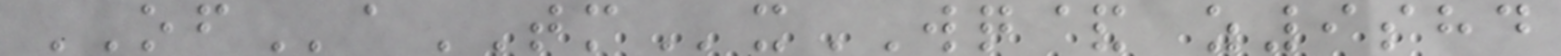OFaTMxWQ& z9shd
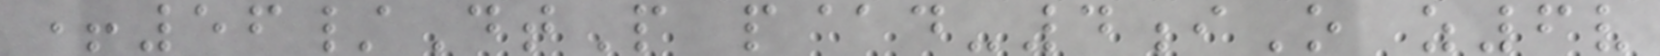+56/DtP p@d-4iO z6v
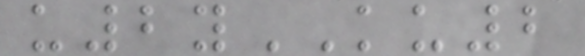u2yKU2
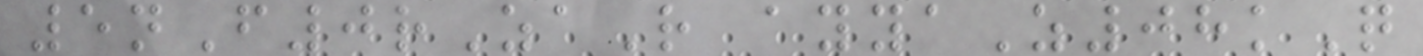5nF0rZaR ayyaZ08kQ
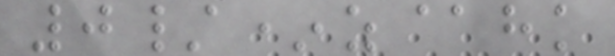0/*z@hk
